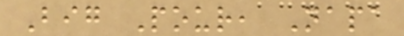Big Pour, Napa
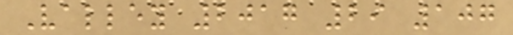Valley 2017 29 107
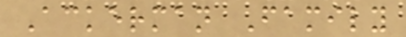Ackerman Family
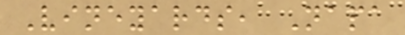Vineyards, Napa
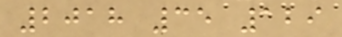2018 35 129
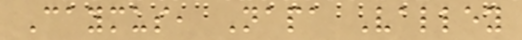Caymus, Napa Valley
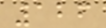126
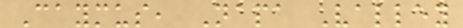Caymus, Napa Valley
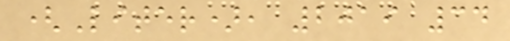(Liter), 2019 34
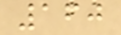160
